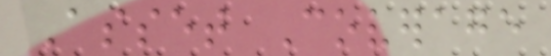Asset Coverage
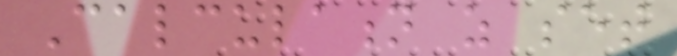Calculation as set
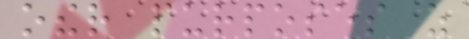other purposes as
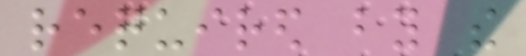required by the
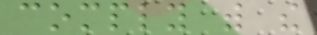comply with the
